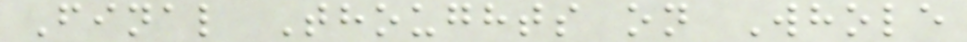Final Thoughts on Whole
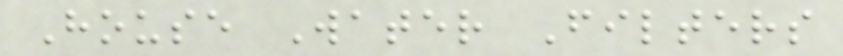House Water Filters
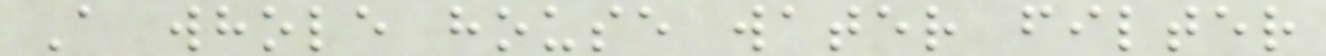A whole house water filter
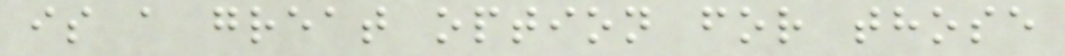is a great option for those
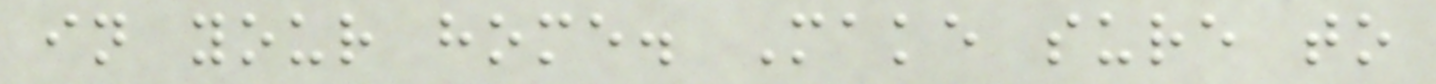in your home. Make sure to
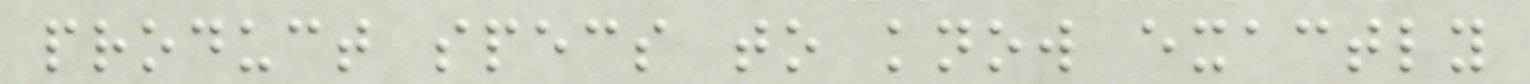product specs to know exactly
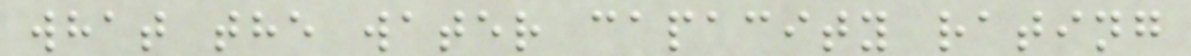what the water capacity rating
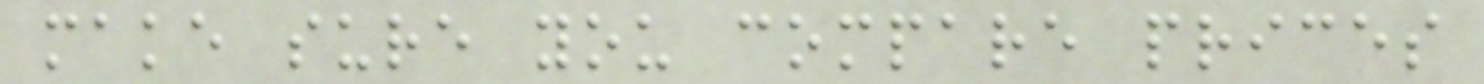make sure you compare prices
